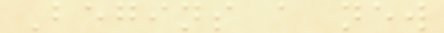Begins a new
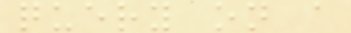query on a
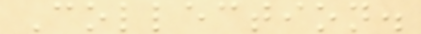Collection.
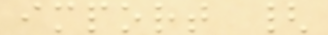import {
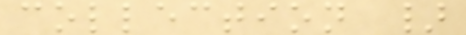collection }
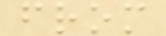from
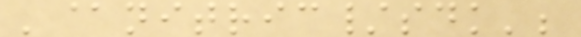'@nitric/sdk';
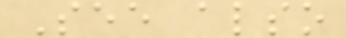See also
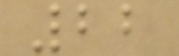22
